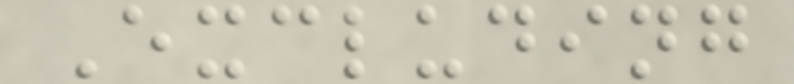Excluding
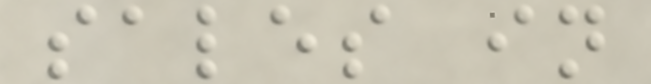sales in
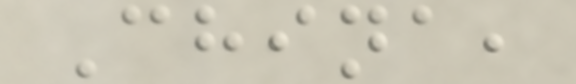China,
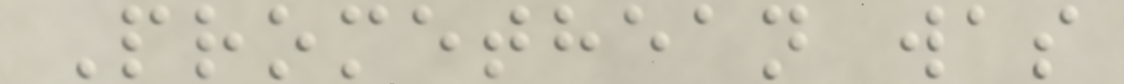Promethean was
